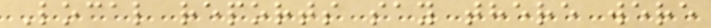Local reports say there were
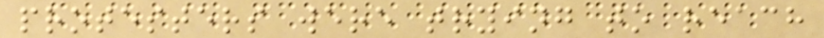protesters were trying to reach
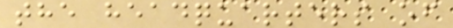the headquarters of
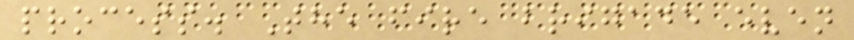process. The fire brigade even
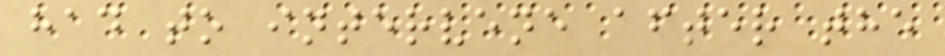had to intervene after the
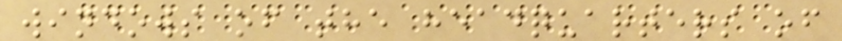windows of the headquarters of
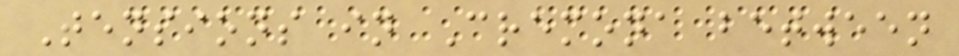Tensions in Cremona between
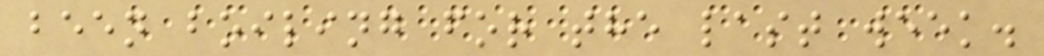been boiling for the last week.
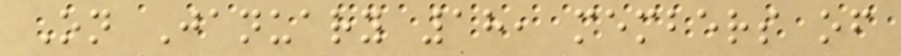On January 18, members of
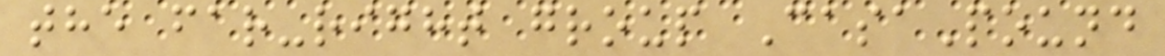the far-right group CasaPound
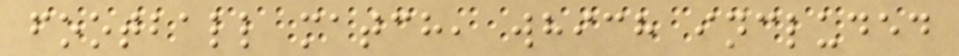football match, which included
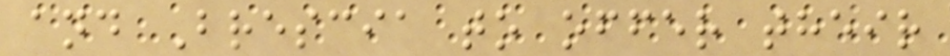and Brescia to offer their
